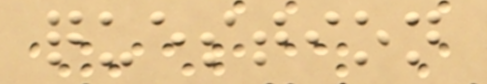question
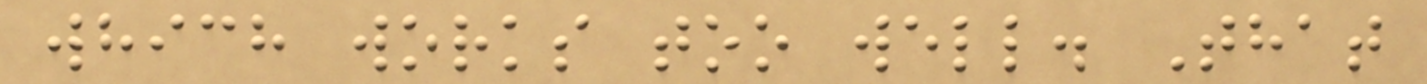which works too well. That
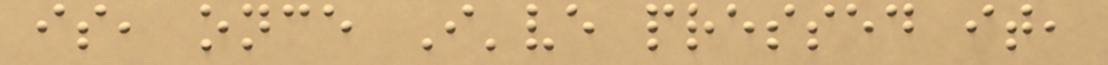is, once I've pressed it,
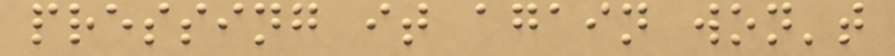pressing it again won't
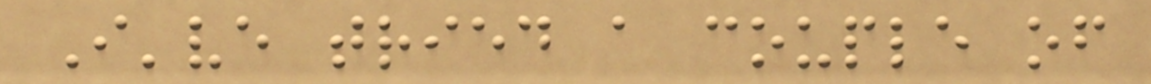I've tried a couple of
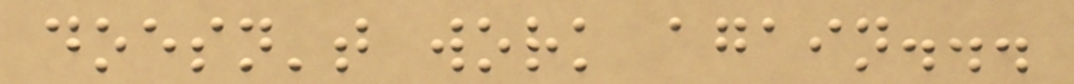doesn't work again...
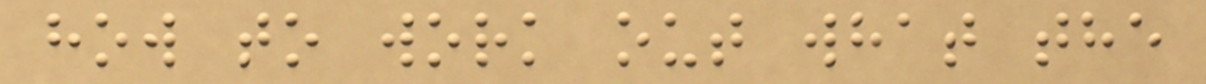how to work out what the
